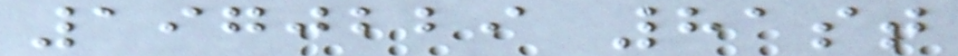1970229 81st
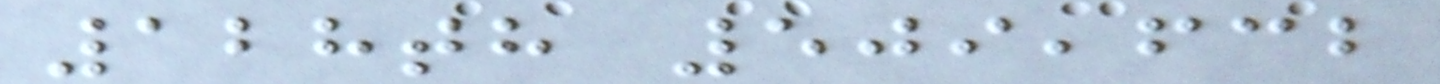128th 509,632
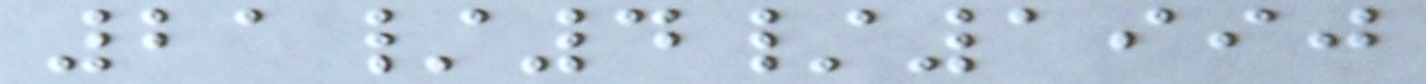21/4/1990
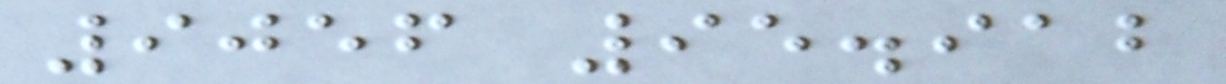9056 95.912
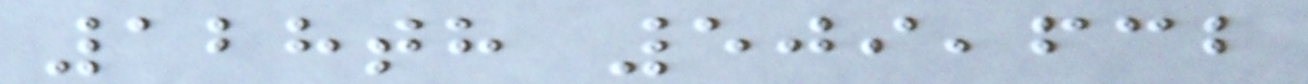128th 509,632
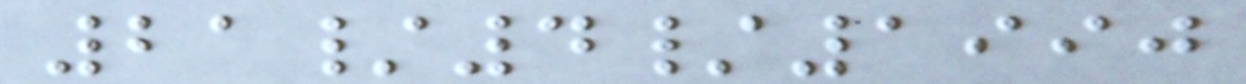21/4/1990
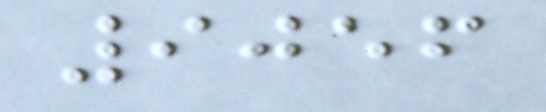9056
